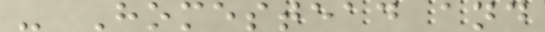- Homestead and
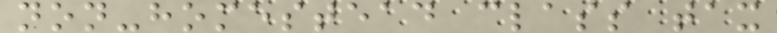non-homestead class tax
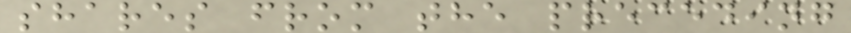shares from the preceding
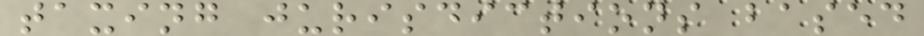taxing jurisdictions based
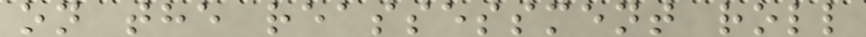on the reassessment roll
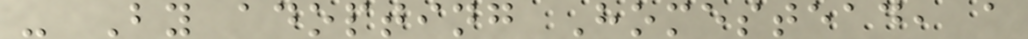- By adopting Homestead, a
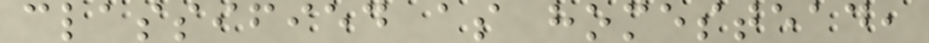classified as homestead,
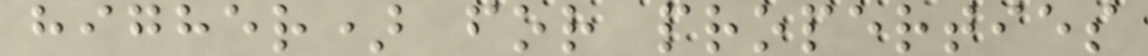higher) for properties
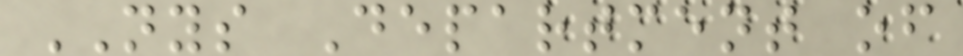NYS Department of
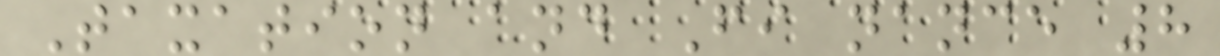Taxation and Fi nance 8
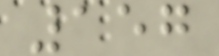157
